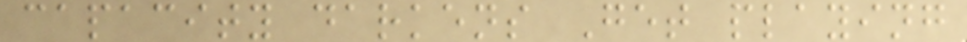capacity darkens Get playing
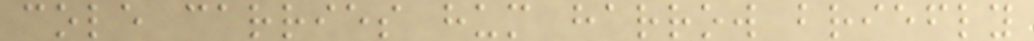cole carries hum harrow briefly
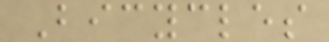Bicycles
